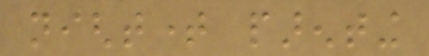nighttime parenting
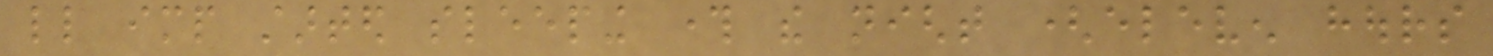little imp started sleeping through the night (eleven hours
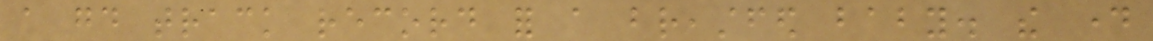a good track record for a breastfed baby. the day
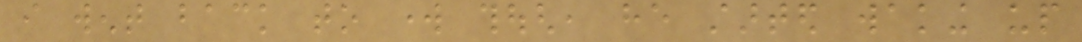i went back to work though, he started waking up
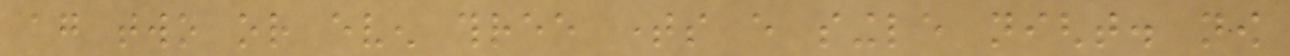again two or even three times every single night. now
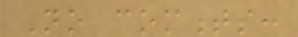No comments:
